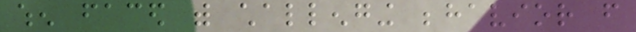when faced with challenging behavior from
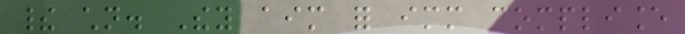their children. They aim for immediate compliance
